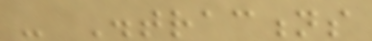- Distractions
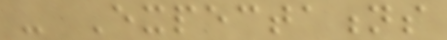- Expectations
